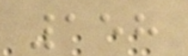158
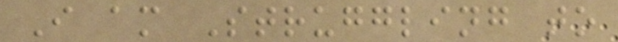I am Struggling to
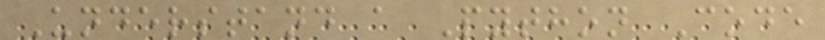Understand a Python Code
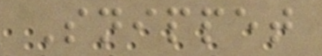Snippet
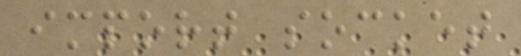import socket
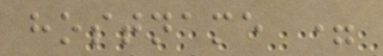hostname =
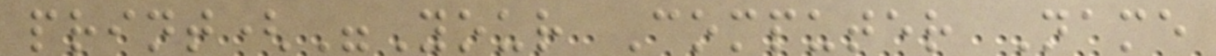print("Your Computer Name
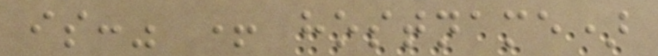is:" + hostname)
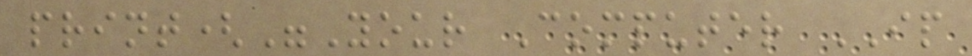print("Your Computer IP
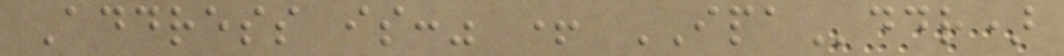Address is:" + IPAddr)
